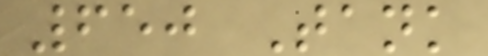650 Tank
